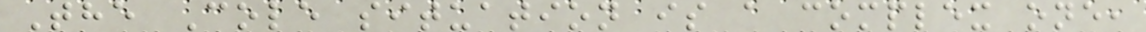The Cole situation is a complex one,
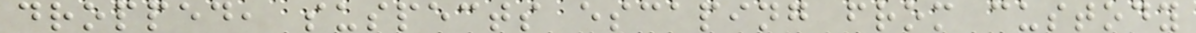dropped, suspects escaping from custody
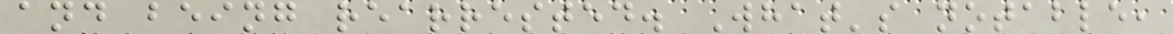and being rearrested. What's notable,
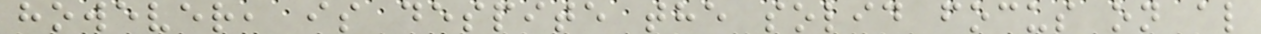however, is despite the solid focus on al
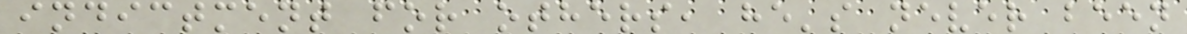indictment for others, he's never been
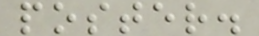poster.
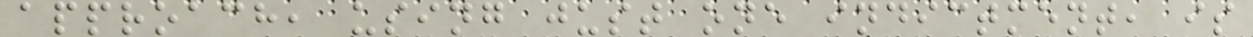approach, using just one indictment, is
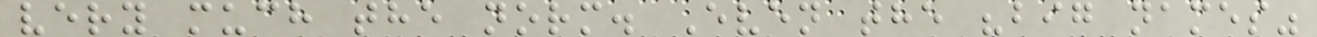very much the norm. Even the "big names"
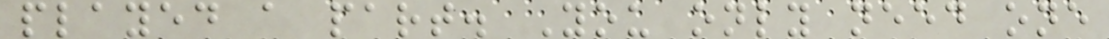played a part. You only need one
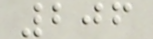206
